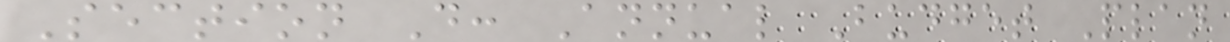Section D: Annual Budget Plan
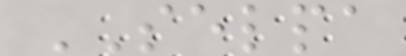SELPA
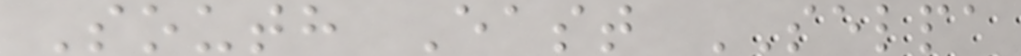South East SELPA
